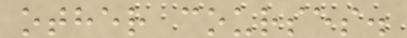other courses.
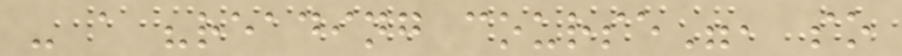- a "reading course", so
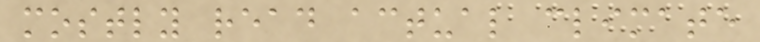mostly read actual climate
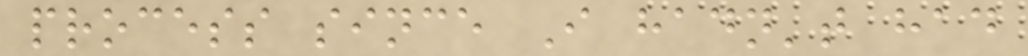process since I hadn't had
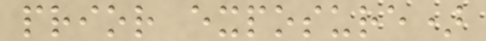prior exposure)
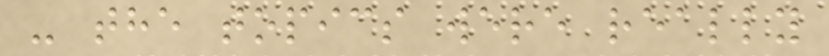- the topics were really
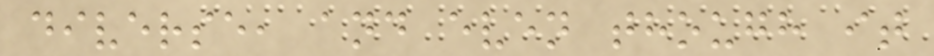diverse, and even though it
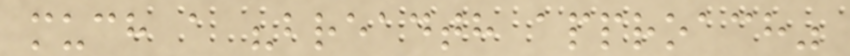much a "breadth approach"
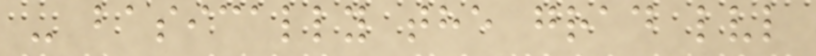- basically the grad lvl
